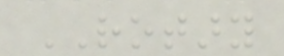ROTARY
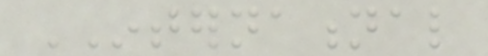INTERNATIONAL
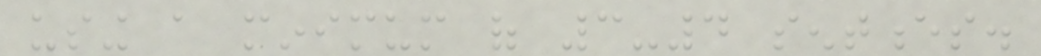using a minimum of 3-4 sentences.
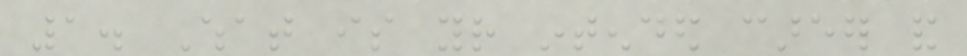1. What is your intended career and
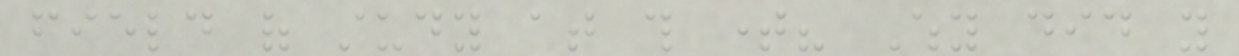field of study at this time? Why did you
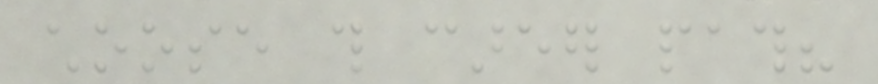choose this career path?
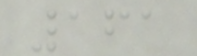161
